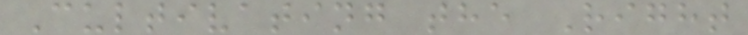Cultivating the Right
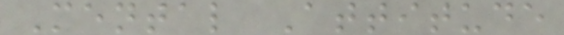Mental Attitude
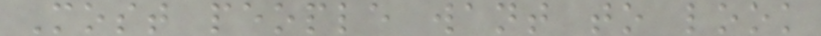Most people want to look
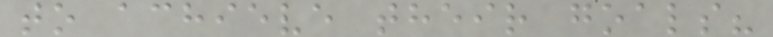to achieve their goals?
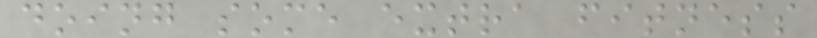doing some extra fitness
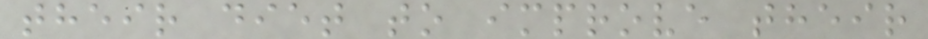their diet to improve their
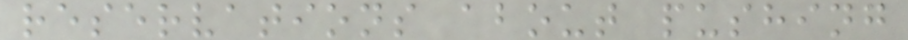reservations about pushing
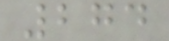274
